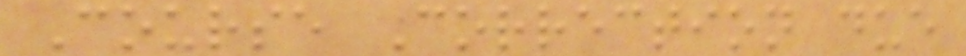Course Correction due
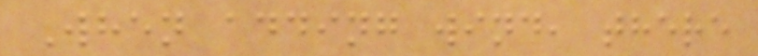When adding wind, there
